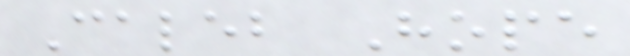Caleb Hope
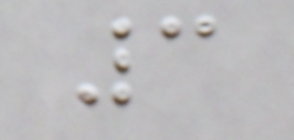3
